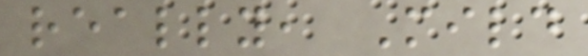really, Mild
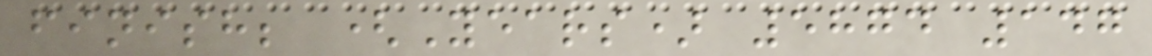finish; (Years) 5874 147
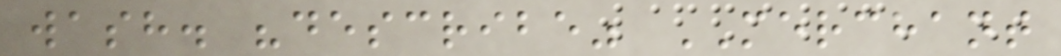wash. "describe" MERCHANT
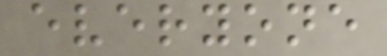everyone
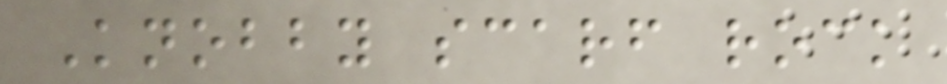Knobby scarf rock
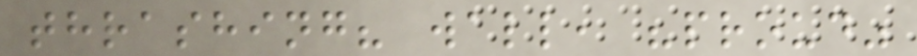thrashing? wall, "proud"
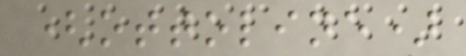(ottoline)
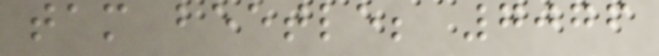tam beetle; 7076
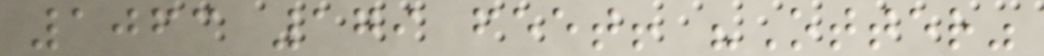1063 179 feet! "Otter"
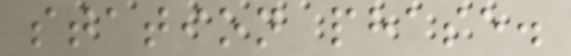station phase.
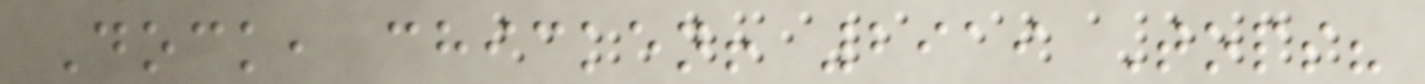Dock, chicken! 2919 Tops?
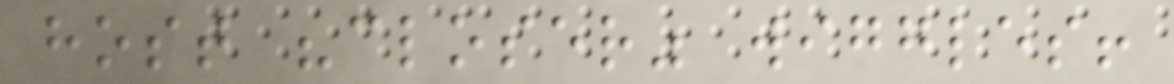host "closer" wiggles!
